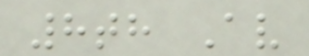8th Av
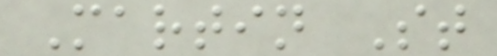Martin St
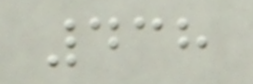438
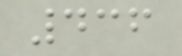436
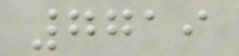7719
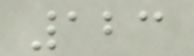123
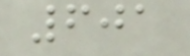601
